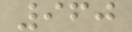960
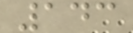143
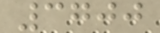3700
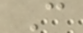C
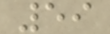59
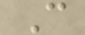C
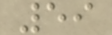59
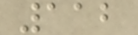112
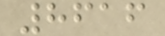8616
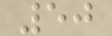50
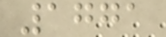1771
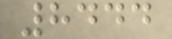8444
